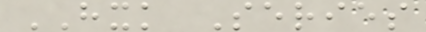HXK Series
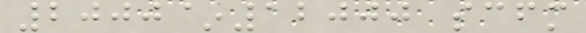2000~12000 scfm
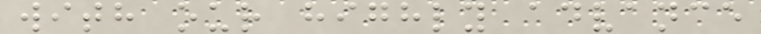with our highly advance
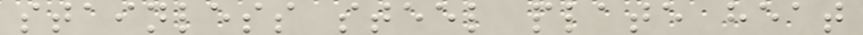stainless steel plate heat
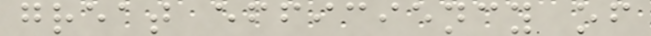great efficiency of
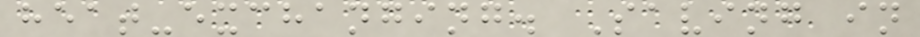heat-exchanging. Saving in
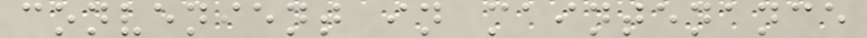convenient in maintenance
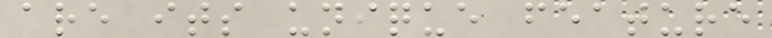are its unique feature
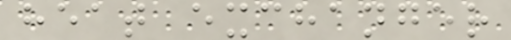heat exchanger
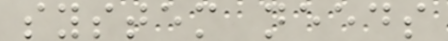system needs
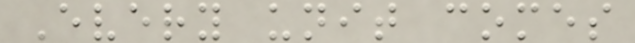Every unit comes
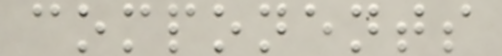components
